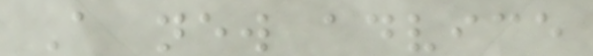A new advice
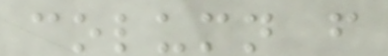column from
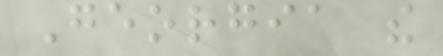Georgia the
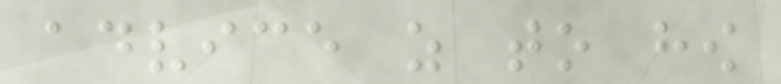advice as to how
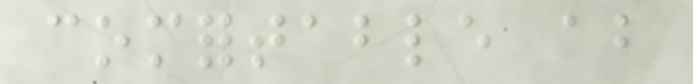comfortable about
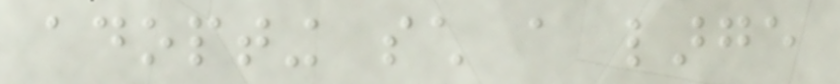adopting such a large
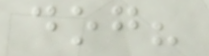dog?
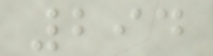294
